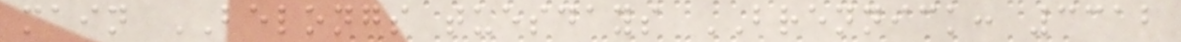main BELONGS tuesdays BRENNICK: 3312
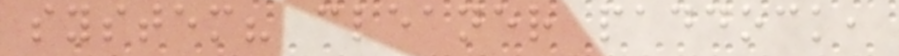system? cleaner paddock,
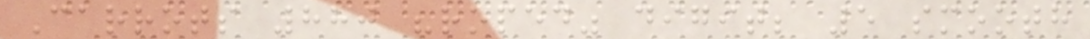Carrots 880 "roped" digit; 5 smooth
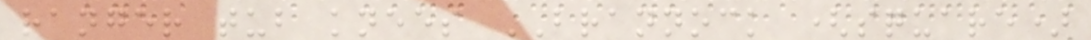ranger tub knees BRANNOCK (square)
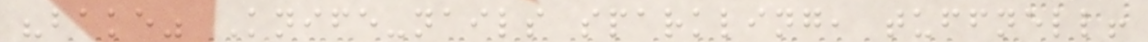"bake" Knife-nails sparkling, tuffnell!
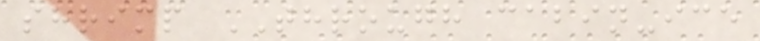shrimp THROUGH cabin-ice
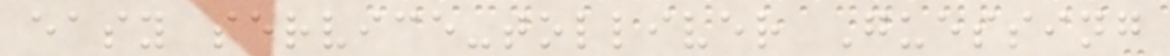easy service-tolliver Guessing
